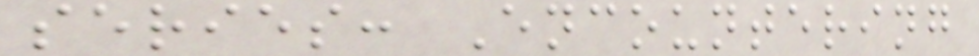series: Encountering
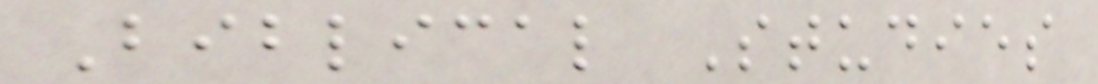Biblical Studies
